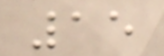15
